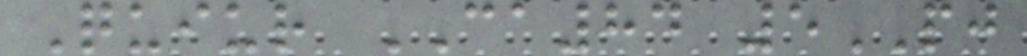Quiur CA84 5PJ
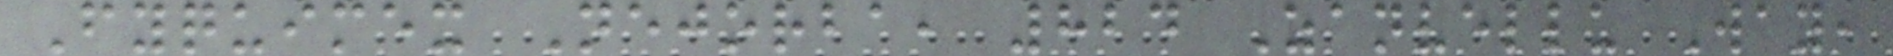Fyquimex Nejorba, 824 Zanvellu Way,
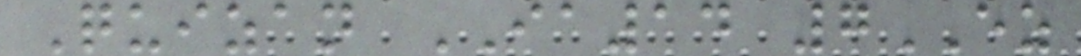Quizan IA14 7EZ
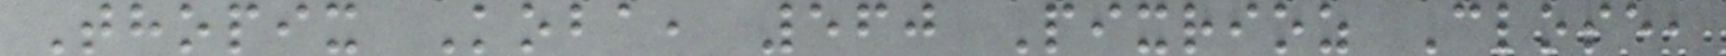Thopix Koba, 560 Pixrioz Close,
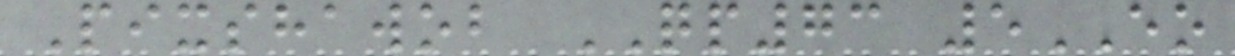Pixshawob QP73 5EO
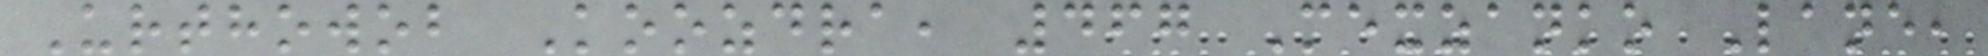Urthowob Koozdra, 467 Mexzanko Lane,
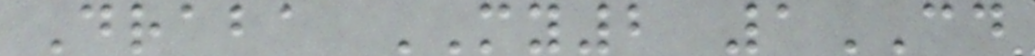Draba MY2 1CD
